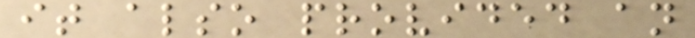it also provided an
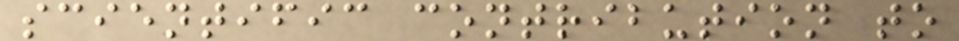scientific contribution to
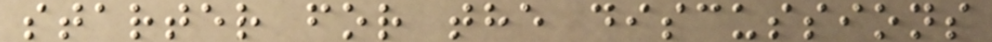starter for the discussions
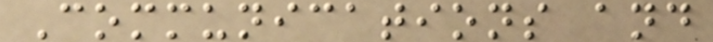Communications and
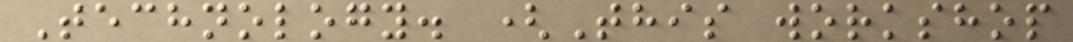Technology. (This workshop
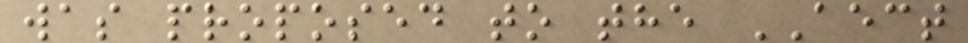was proposed to the AECT
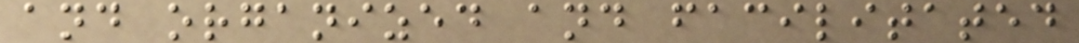and organized and facilitated
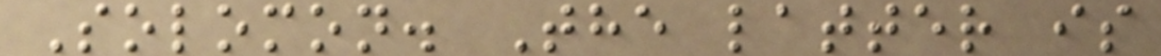Solomon. The latter is
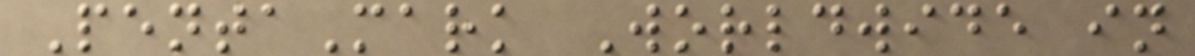PentaMark Worldwide in
